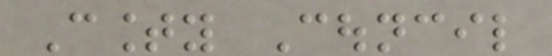County Council
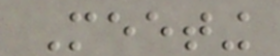Meeting
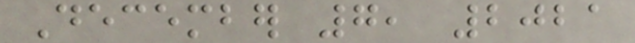December 7, 2021
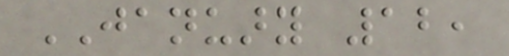JANUARY 12,
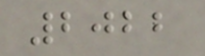2022
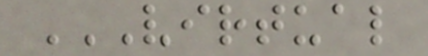VIRTUAL
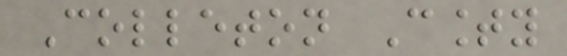Colleton County
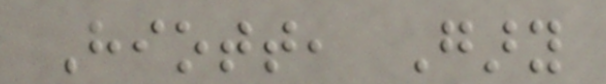Hiott, Gary
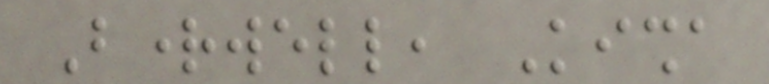Brightwell, Kisha
